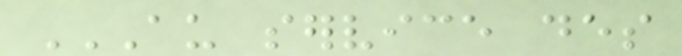AU SERVICE DES
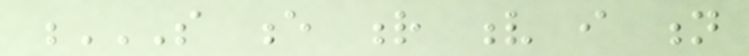S E R V I N
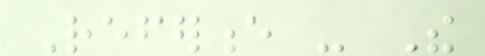Reference - The
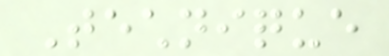Technique
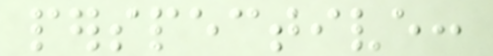perspective:
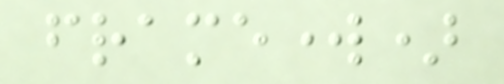framework)
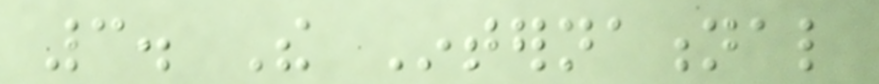3. The International
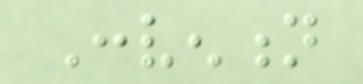Convention
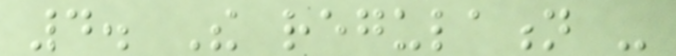4. The regulation -
